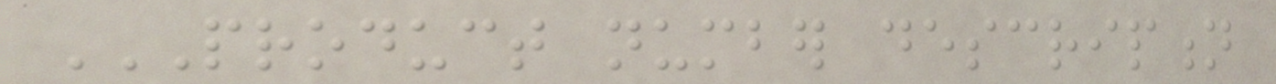PRODUCT NUMBER DESCRIPTION
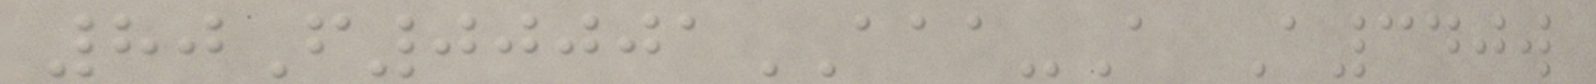80F00001AAA-A A340w
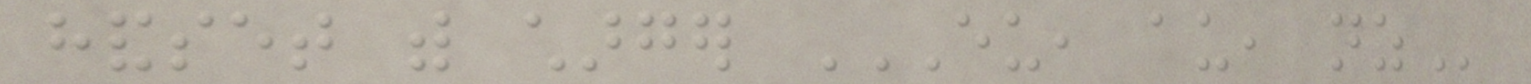handset with charger EU, AU, NZ
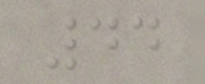44
